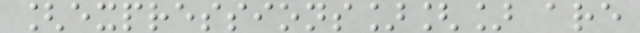[expressions][] are
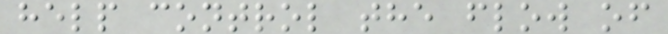help control the flow of
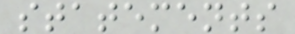statements
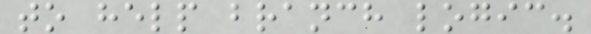to help branch logic.
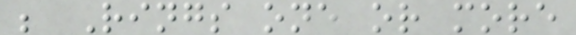; Rings one or more
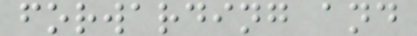forwarding and
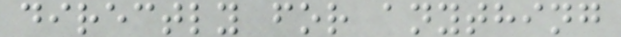directly for anything
